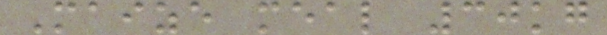Maize meal 30kg
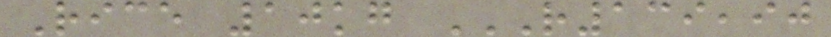Rice 10kg R139,90
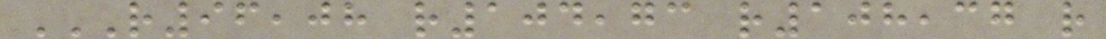R96,08 R104,73 R108,37 R
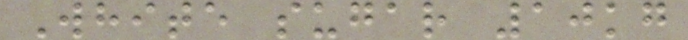White sugar 10kg
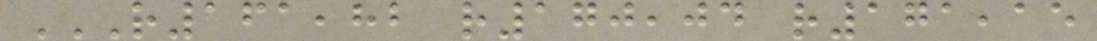R161,82 R170,04 R171,15
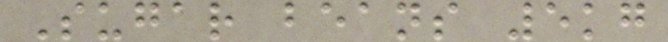Sugar beans 5kg
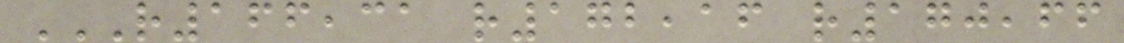R166,31 R172,16 R170,66
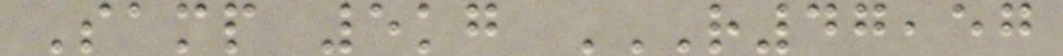Samp 5kg R47,57
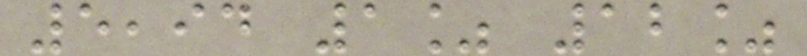5,94 1% 12%
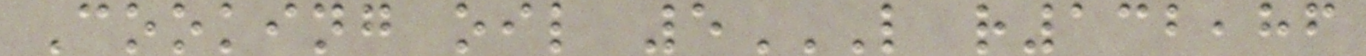Cooking oil 5L R132,86
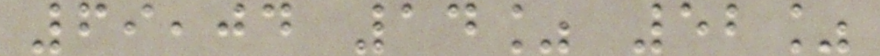69,04 14% 52%
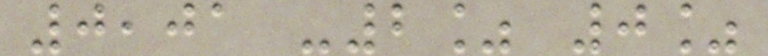0,01 -2% 0%
